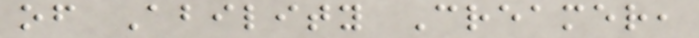of Ability Creamer,
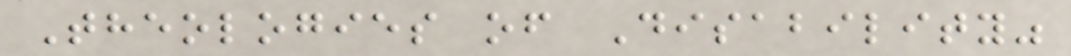Theologies of Disability"
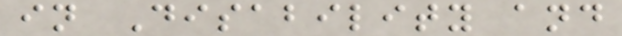in Disability and
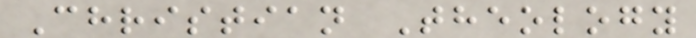Christian Theology
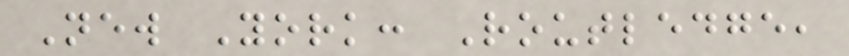New York: Routledge,
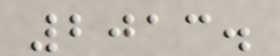2013.
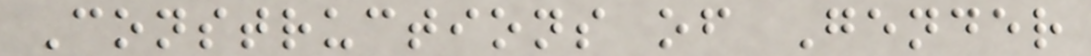Constructions of Gender
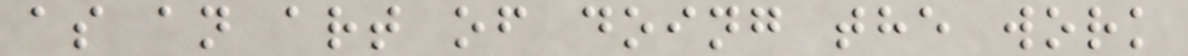as an art of doing the work
